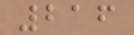216
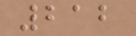212
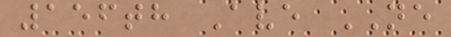156th Ave NE
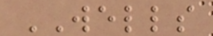WELLS
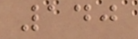140
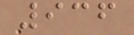936
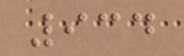934
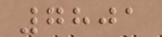7801
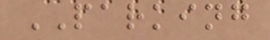PARKING
